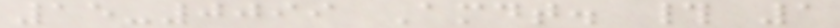15-0099 Amdt. # 1
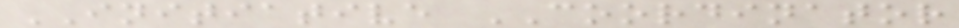INITIATIVE COORDINATOR
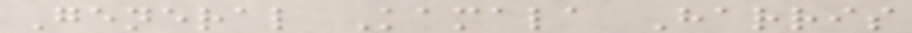General Kamala Harris
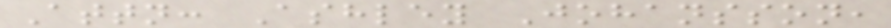Attn: Ashley Johansson,
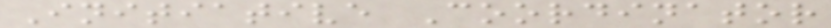Initiative Coordinator
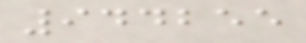944255
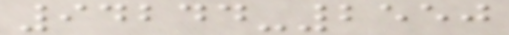94244-2550
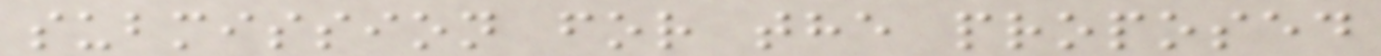submission for the proposed
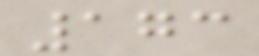173
